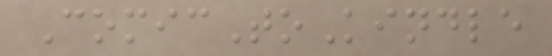ComicToKindle
